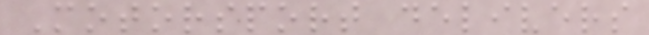Motorsport delivers
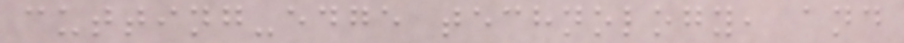cutting-edge technology, and
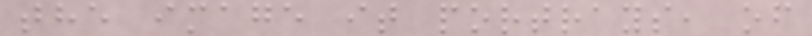the image it portrays, of
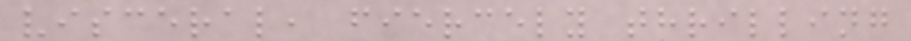visceral, fiercely thrilling
